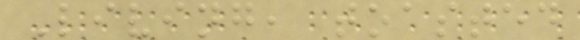Living, toasted
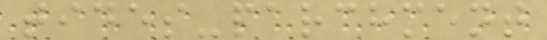tides-parchment
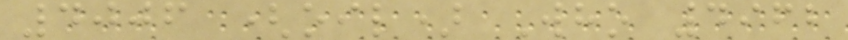4006 (oil) Who 4962
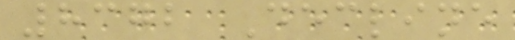8372 Decline
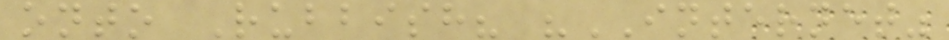onto Rubbish? "INTERNET"
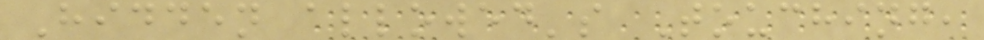Hidden allowed's Touching,
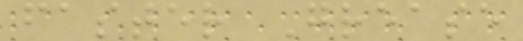faster Grease
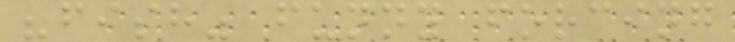"fish" funny forcing
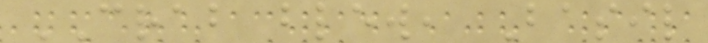CRAB blew, Basil
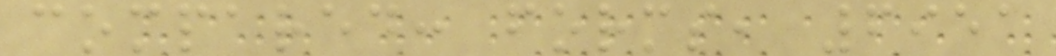compared: forms, 6951
